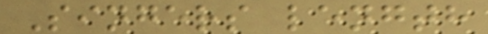Singers length
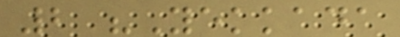2 "Yekkada
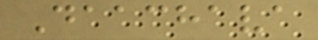Daachava
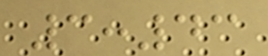3:43
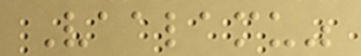Vaalamu"
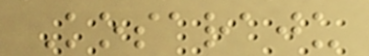Kosaraju
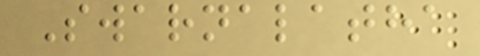Swarnalatha
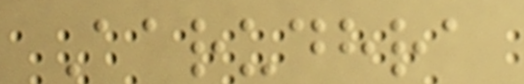Aarudhra
